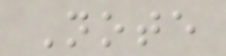Note
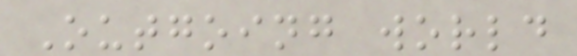Outgoing world
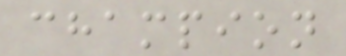champion
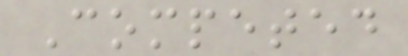Competed
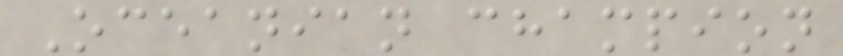Oceanian champion
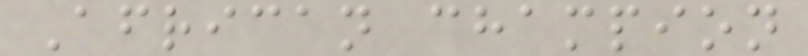African champion
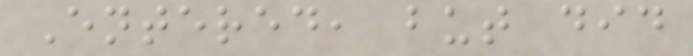Entered, but did
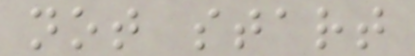not start
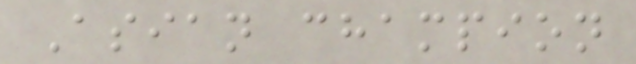Asian champion
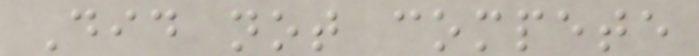Did not compete
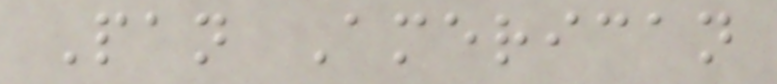Pan American
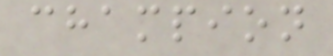champion
